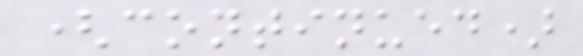(continued)
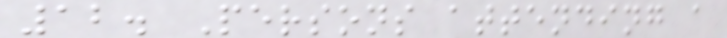12. Persons attending a
